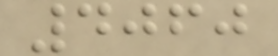4060
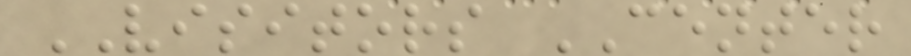VISITORS CENTER
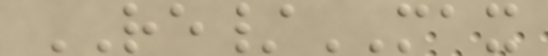RE/MAX
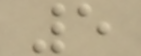5
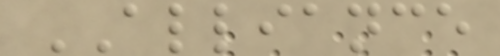ALLIANCE
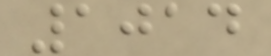1014
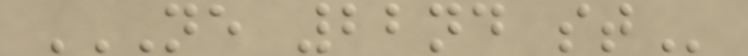NE 22ND ST
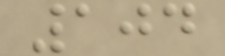104
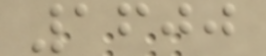1600
